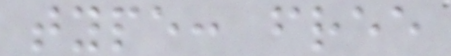type: free
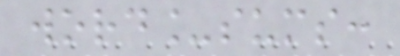word_sums:
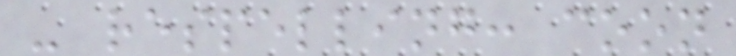- respelling: coon
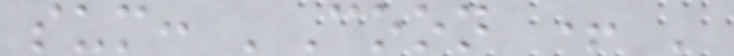sum: 'Coon + '
